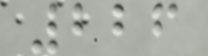226
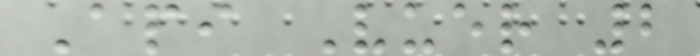Api Vuer 2
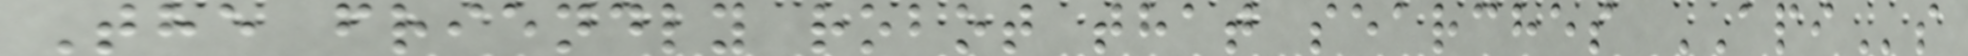The friendly robot that searches APIs
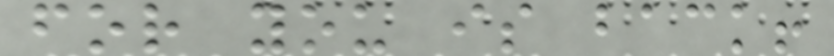for you is back!
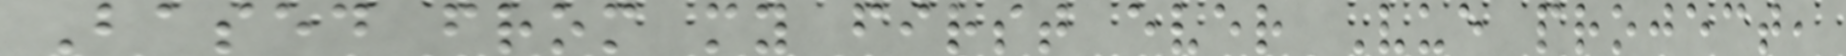Based from my first ever Vue project,
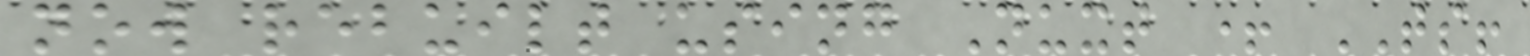now rebuilt using Nuxt + TS!
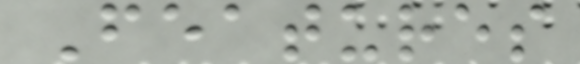Features
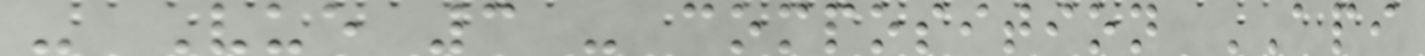- Vue 3 - composition API
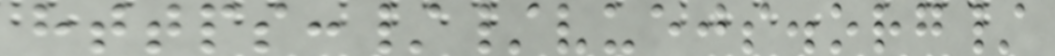https://vuejs.org/
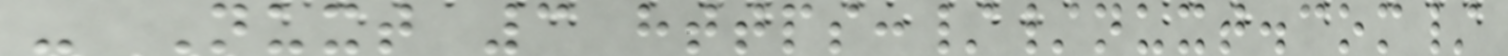- Nuxt 3 https://nuxt.com/
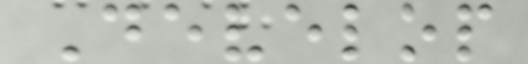Develop
